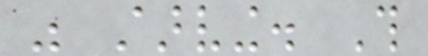was starving. This
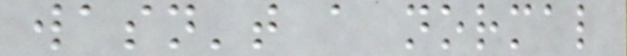wasn't a normal
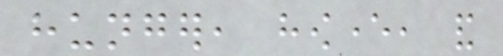hunger, however, and
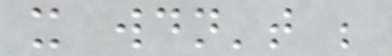it wouldn't be
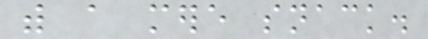with a mere snack.
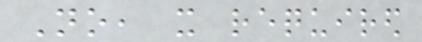No, it required
